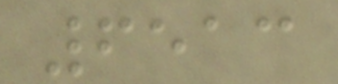6513
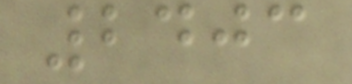2403
